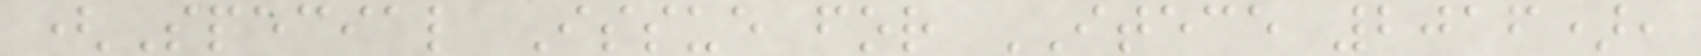(Special Issue for ITECE 2016),
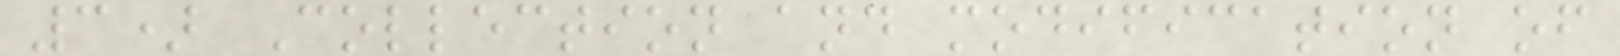3) Collection and modification of
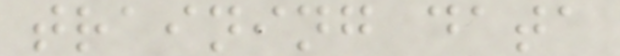training data
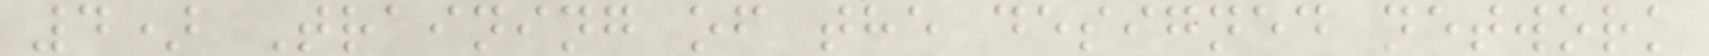4) Training of the designed network
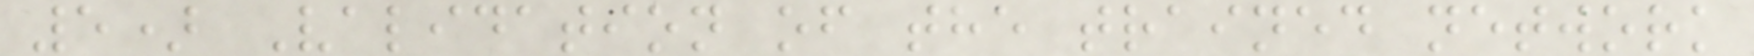5) Validation of the trained network
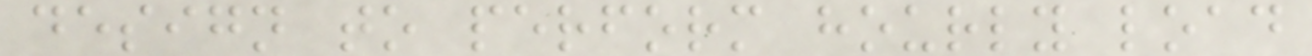design to perform hourly load
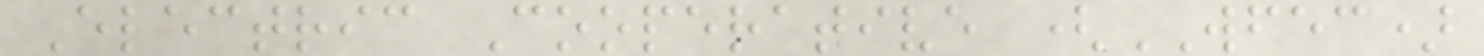Electric Cooperative (WFEC)
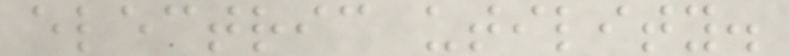electric utility.
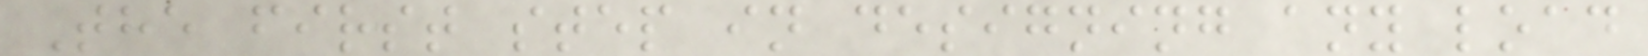The first step in designing any load
